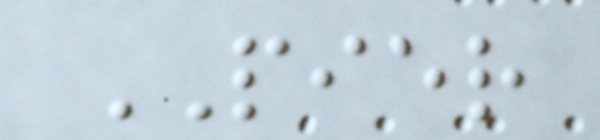PIER
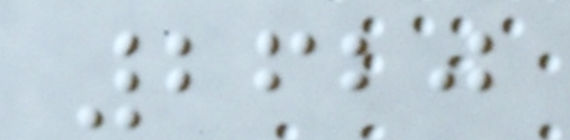2620
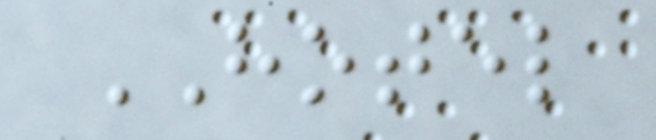HOTEL
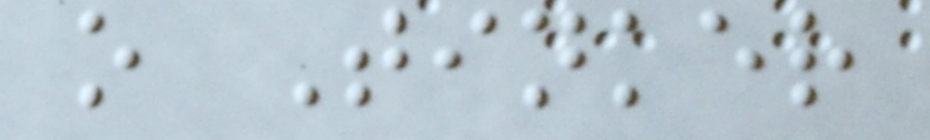o Tinker
